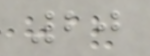20
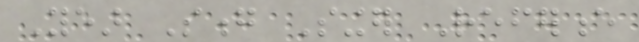Year Song Singer Reference
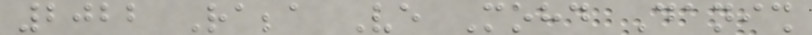2022 Rabba Ve Mohd Danish
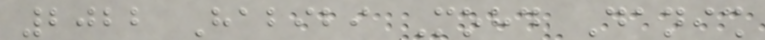2022 Habibi Mohd Danish
